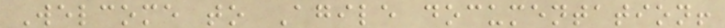Welcome to Agile documentation!
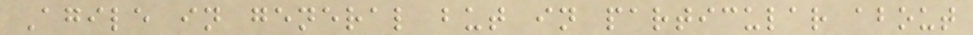Agile in general but in particular about
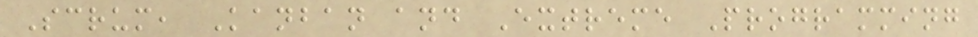Scrum, Kanban and Extreme Programming
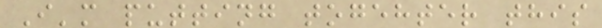I'm putting togehter this
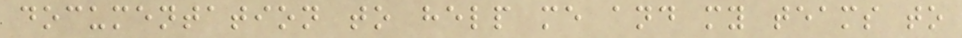documentation to help me and my teams to
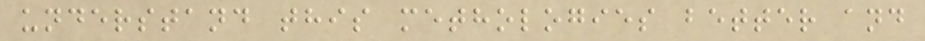understand this methologies better and
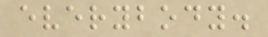everybody.
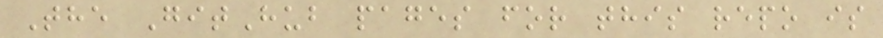The GitHub pages for this repo is
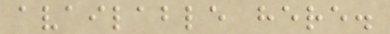available here.
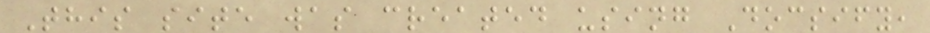This site was created using Docsify,
